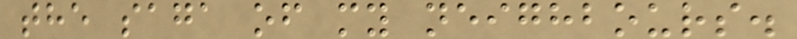the saga of my neighbours.
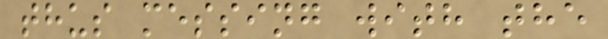thus messing with the
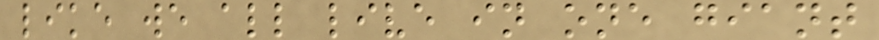like we all live in one giant
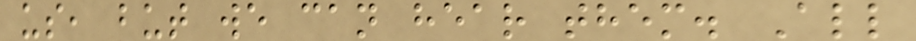us, but we can hear them. All
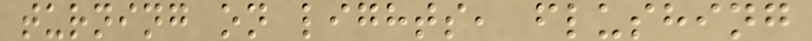turning on lights, flushing
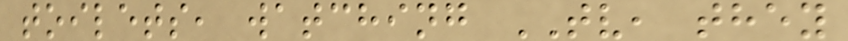toilets, watching TV, they
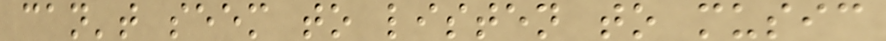can't seem to listen to music
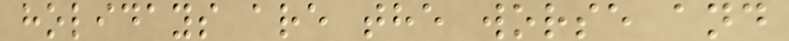holidays are the worse and
